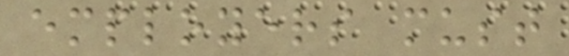employers must
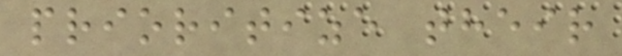prioritize their
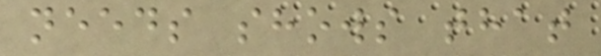needs shows that
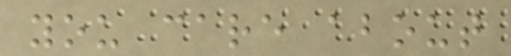you care about
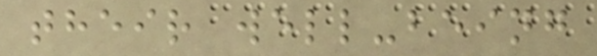their well-being
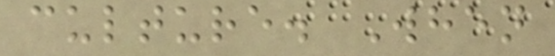culture. When
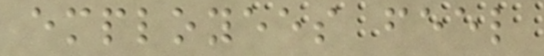employees feel
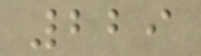229
